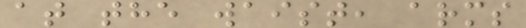at the waist, arms
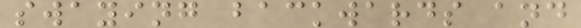swaying backwards and
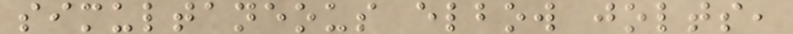simultaneous elbow jolts,
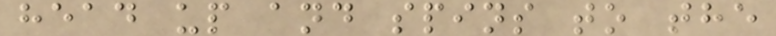head up and spins to the
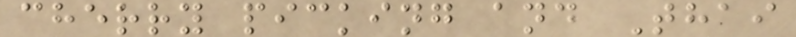cherry picking and Thai
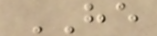HE
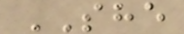SHE
